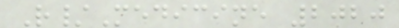R/Medicine 2020
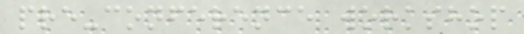pre-conference workshop
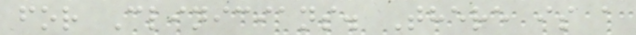for Clinicians. There is a
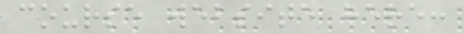course website here:
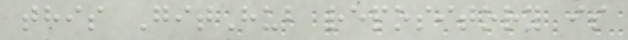this GitHub repository is
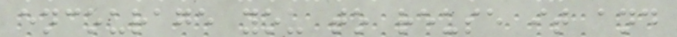encourage you to reuse it and
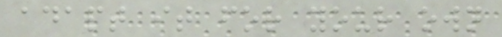adapt it for your own
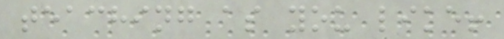teaching as you like!
